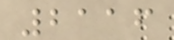2116
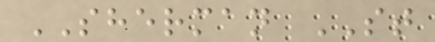SHERMAN ST
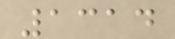1314
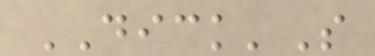DICK'S
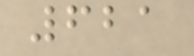621
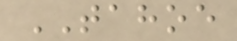TAHOE
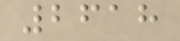2618
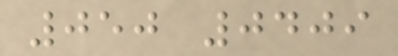050 0409
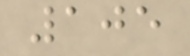105
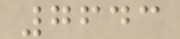7643
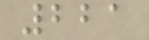221
